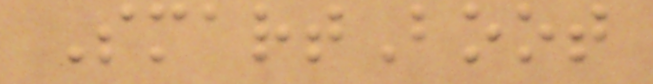SmartBoot
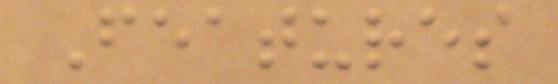Features
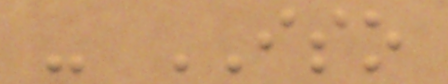- ISO
